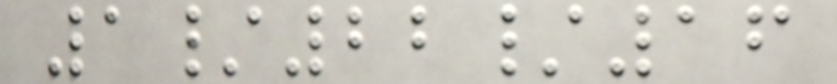1/22/16
